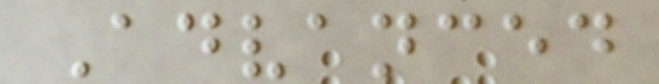Advanced
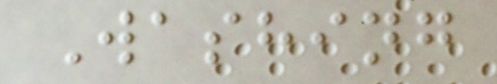Washing
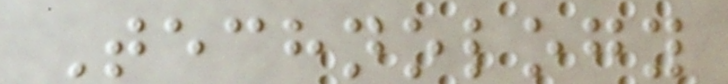Technology
